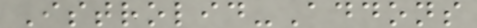Istrolid-Addons
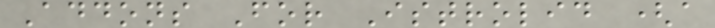Addons For Istrolid (a
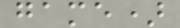game)
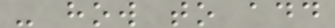- how to add
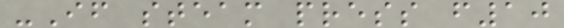-If steam press f10
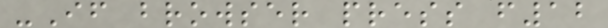-If browser press f12
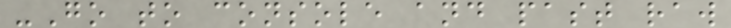-Go to console and past raw
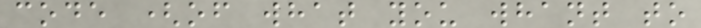code (of what you whant to
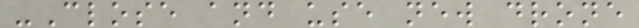-Close and use new drone
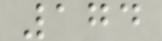174
